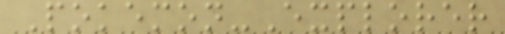Pokemon-Explorer
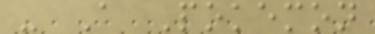- A Pokemon
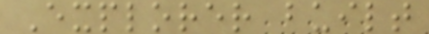Explorer built
